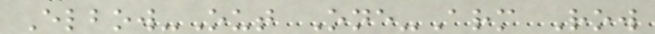Elbow-Out One-Arm Row
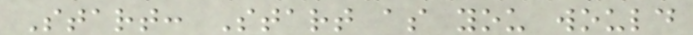Start: Start as you would
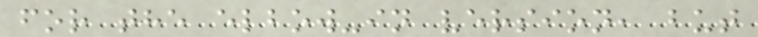for the elbow-in version, but
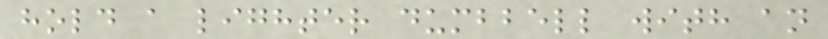hold a lighter dumbbell with an
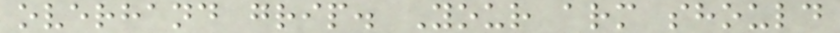overhand grip. Your arm should
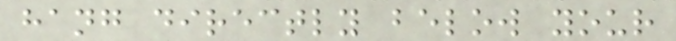hang directly below your
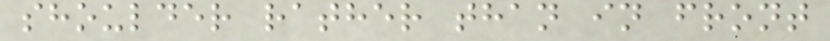shoulder rather than in front
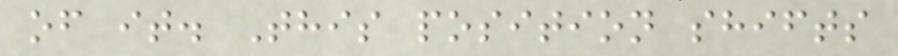of it. This position shifts
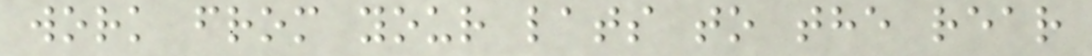work from your lats to the rear
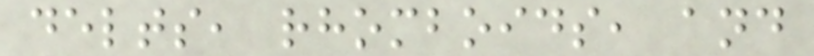delts, rhomboids, and
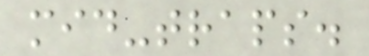mid-traps.
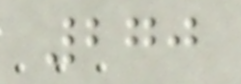270
